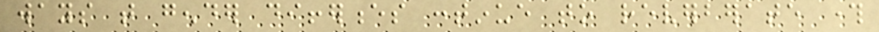ways that gender differences continue to reverberate through
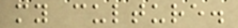my culture.
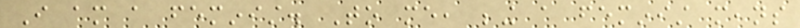I am a feminist. To me, being a feminist means
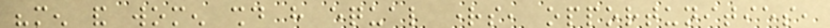"men and women should have equal rights, opportunities,
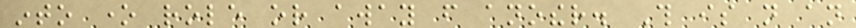into one role or away from another. This is not an
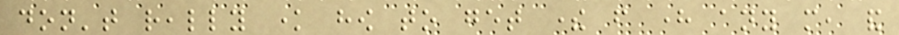don't really know how to get there from here any more, and
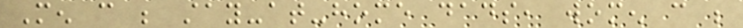Men can be stay-at-home dads, women can be
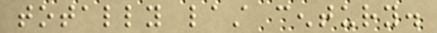totally last century.
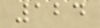124
